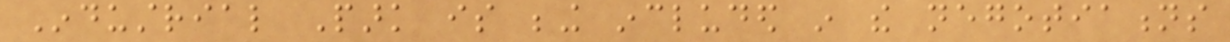Industrial Park is being included in the negotiations
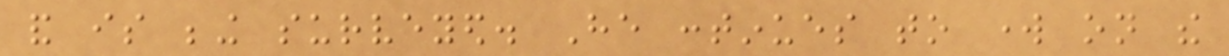and is being surveyed. He continues to work on the
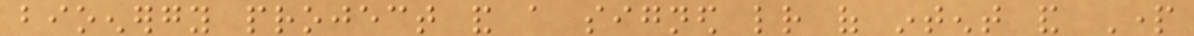bioenergy project and a signed letter of intent and Part
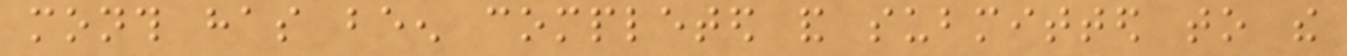month has been completed and submitted to the
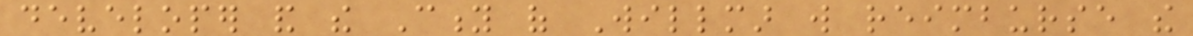developer and the City of Willmar will reimburse the
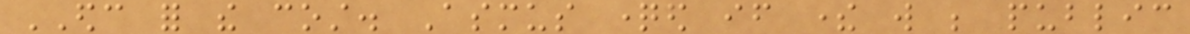EDC for the cost. Asmus questioned if there will be public
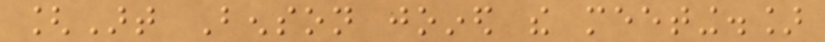[Art Benson joined the meeting.]
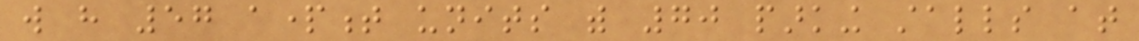will have 57 apartment units with 70 parking stalls at
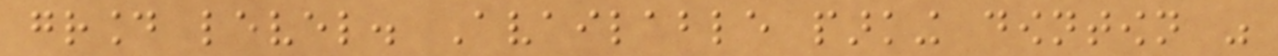ground level. Available parking downtown was
